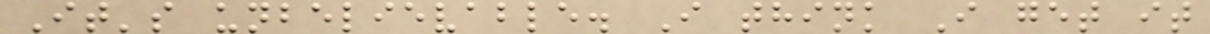It's unbelievable. I think I get it
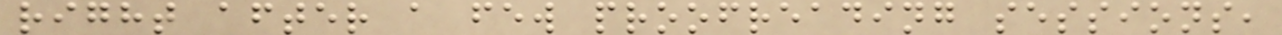right after a few proofreading sessions,
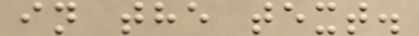in the text.
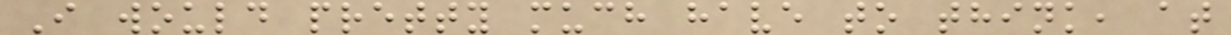I would pretty much have to think, at
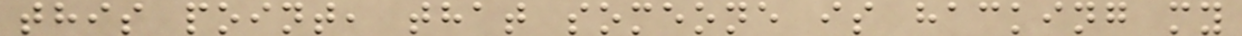this point, that someone is hacking my
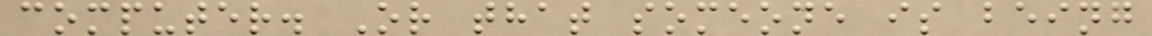computer. Or that someone is being
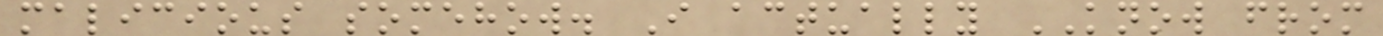malicious somehow. I actually KNOW from
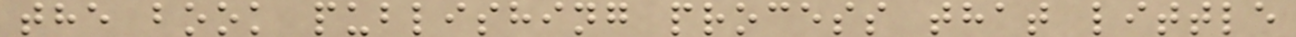the book publishing process that little
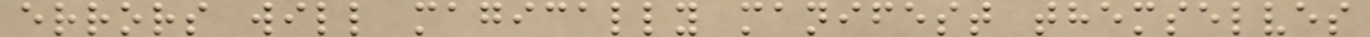errors will magically manifest themselves
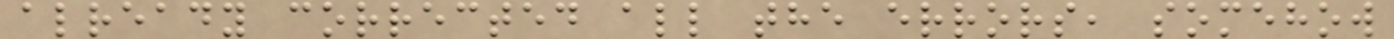already corrected all the errors, somehow
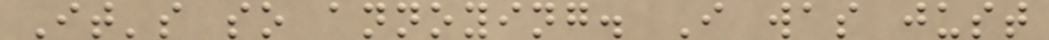It's so annoying. I was just
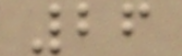26
